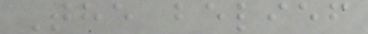The belief
